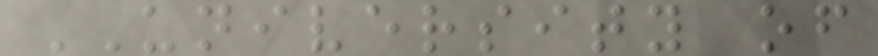UNIVERSITY of
